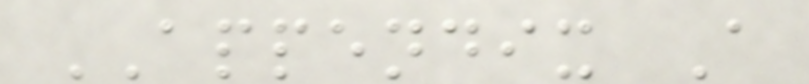APPENDIX A
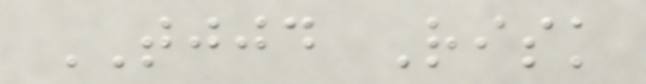TJJD Risk
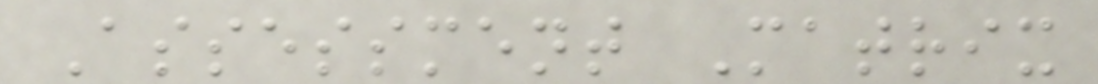Assessment Matrix
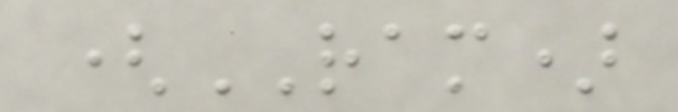(RAM)
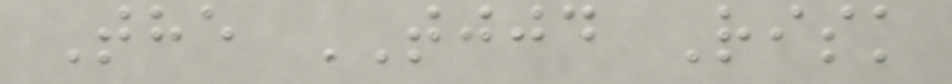The TJJD Risk
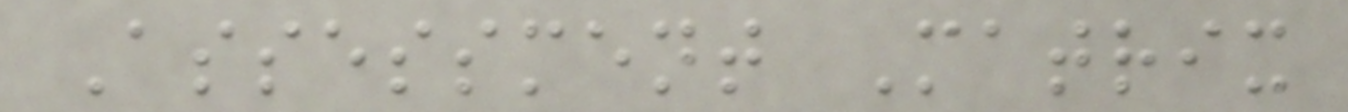Assessment Matrix
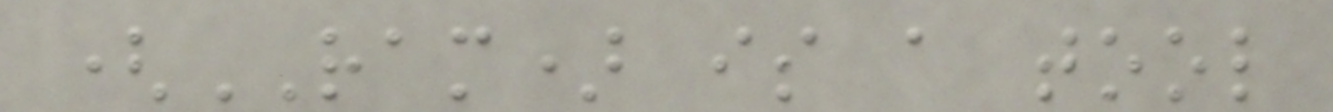(RAM) is a tool
